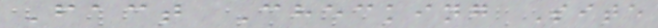Fact Checking Site
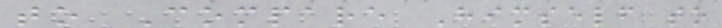to Compare Himself to
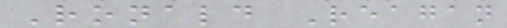Ronald Reagan
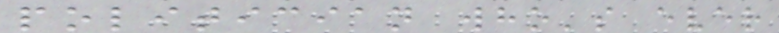politician who's ever
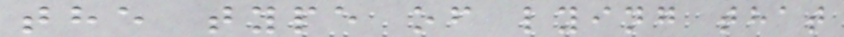the type of lying that
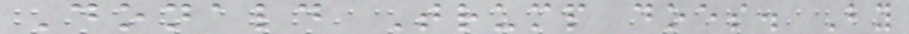Donald Trump does. By
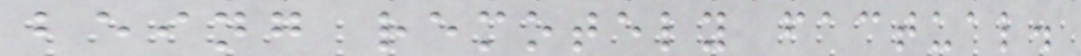being remotely factual.
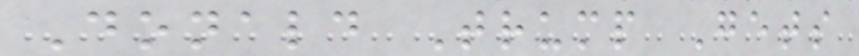Donald Trump Gets
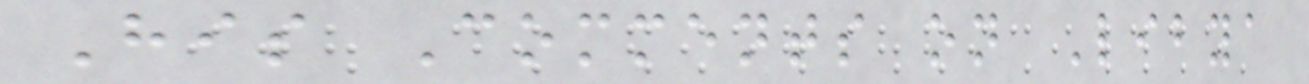His Comments on Libya
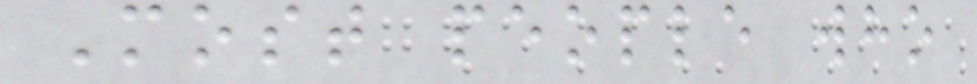Most people who
